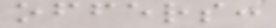offers:
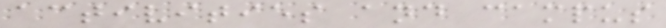activities and campus
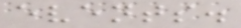events.
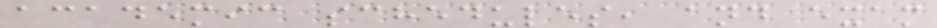academic schedules, and exam
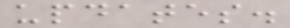updates.
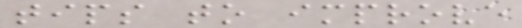tips to improve
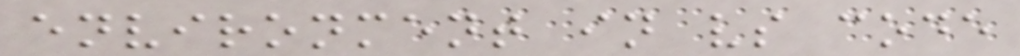environment in vs code
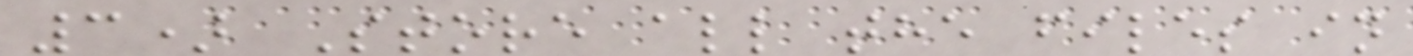3) Store all the files in
